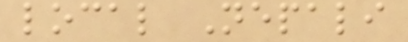local Nepali
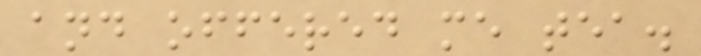and offered me tea.
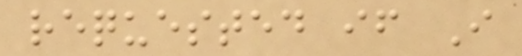requested if I
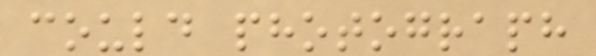could photograph
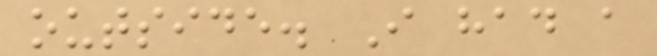outside. I had a
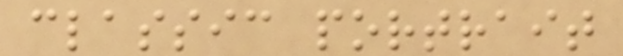classic portrait
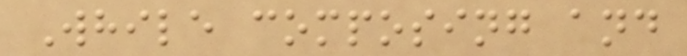While composing and
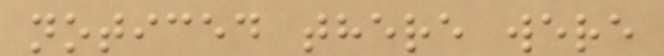noticed there were
